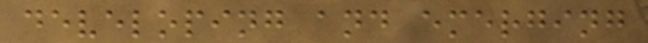developing and emerging
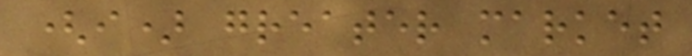(i) greater market
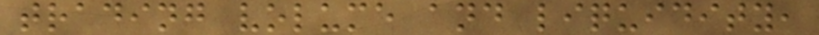trading volume and liquidity,
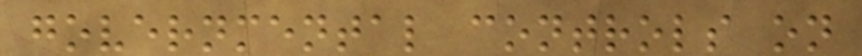governmental controls on
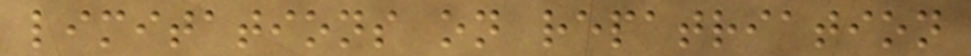limitations on repatriation
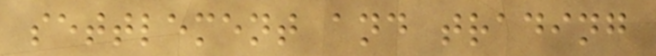settlement and trading
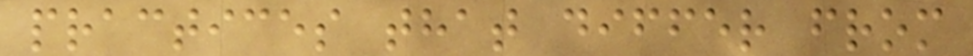practices that differ from
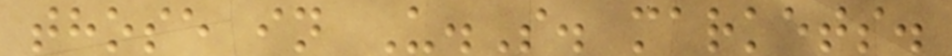those in U.S. markets.
